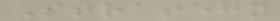Strategy
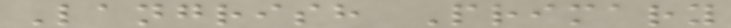Langrish Primary
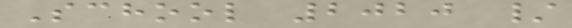School 2020 /
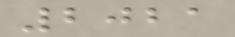2021
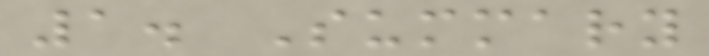1. Summary
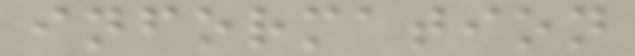information
